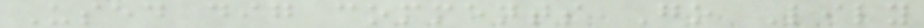Used dig comments Go Lily
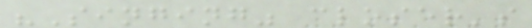"Singing" closer's
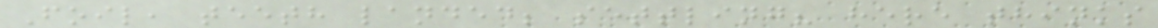Foil, teeth landed; settling? here thinks
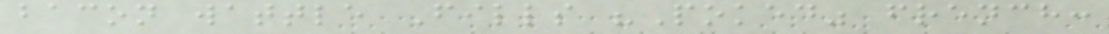bacon wattle Fills "Poked" french:
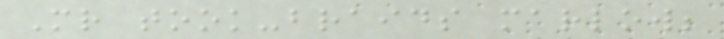Mr took-braids marlow;
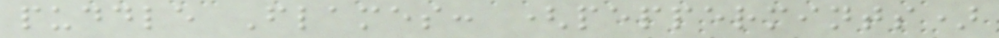puddle Flames: (peppermints)
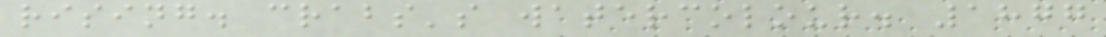rising. crabs's watercolour. 1877
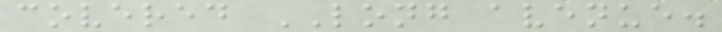covered LONG avenue.
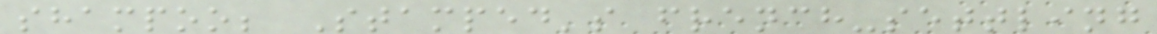shampoo; Stamped's french-settling
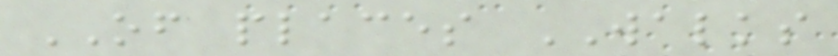OF places WALKS
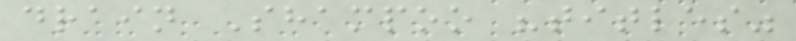drain Shampoo "titles"
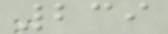239
